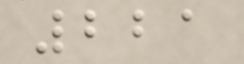221
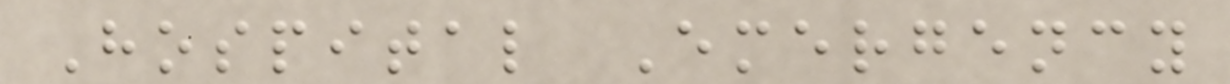Hospital Emergency
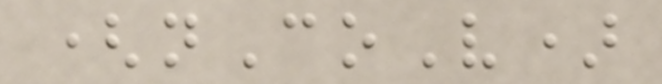(nCoV)
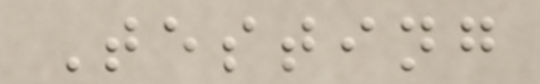Testing
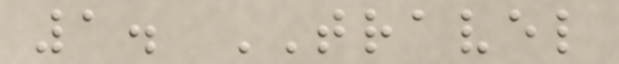1. TRAVEL
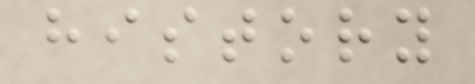history
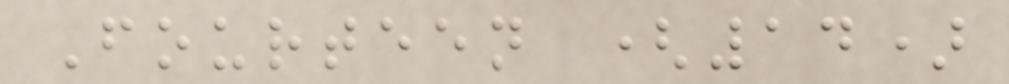Fourteen (14)
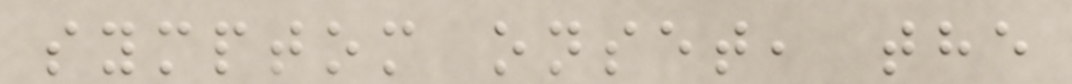symptom onset, the
